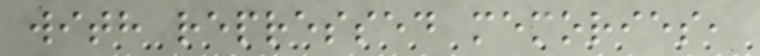with repressed memories,
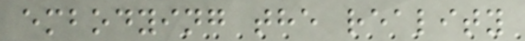embodying the reality
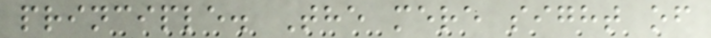principle. The mere sight of
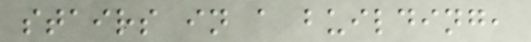stairs in a building,
